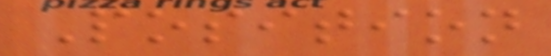Position
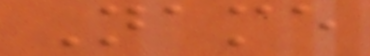Name
